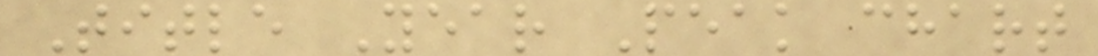Title Year Peak chart
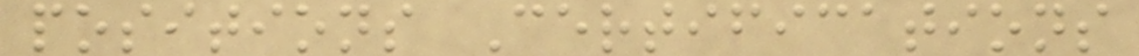positions Certifications
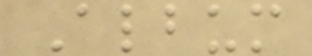Album
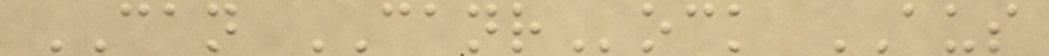CAN CANRock AUS
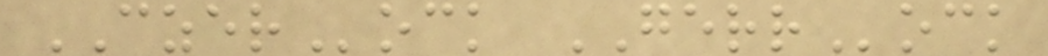CZERock GERRock
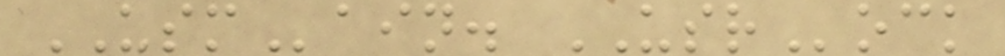USMain. USRock
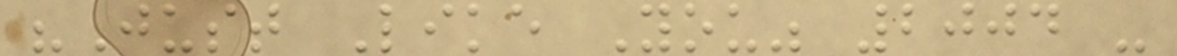"Just Like You" 2004 -
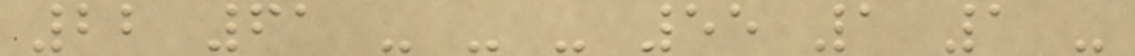22 61 - - - 55 1 1 -
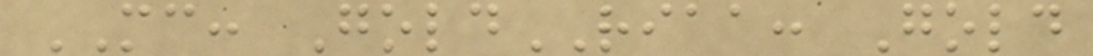MC: GoldRIAA: Gold
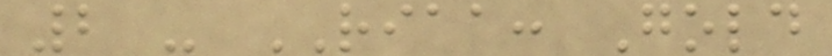2 - RIAA: Gold
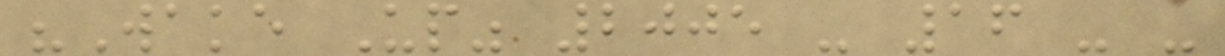"Wake Up" 2005 - 16 - -
